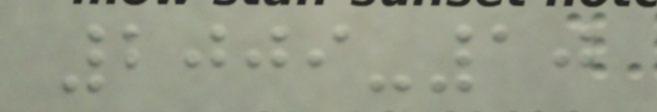2009-10
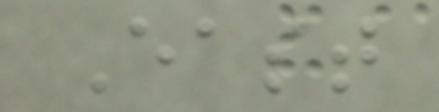East
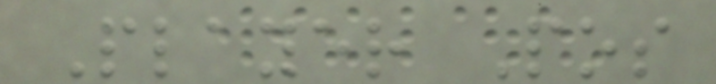Player Pos
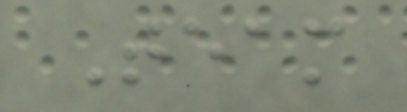Team
